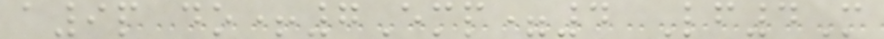a9p do+7Emp=4 Lf4M
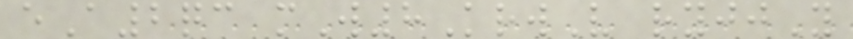eA2qc mW8KrwV ryjjY
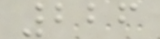226
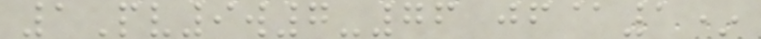1Pv9w7-76 jf@1*
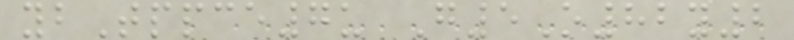ybTppce7u G5O82y2
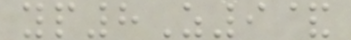yp8Z9&
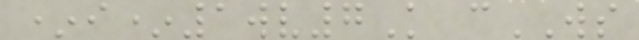*i*1wv7K cWS
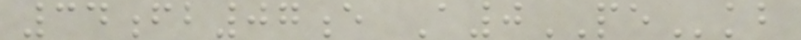34fb07e A0PEkb
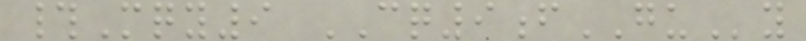#Mqy9 CQ9fGUy
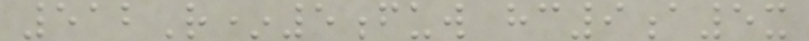512R*5fuw hc9a5x
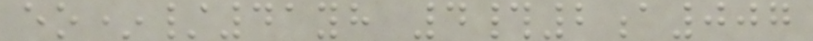eo*/41yh 4#2a007
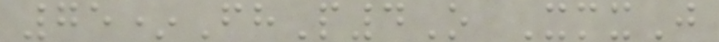75*FhP4O XmxJ
